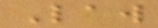Law
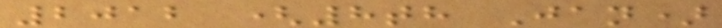2012 (8th Jan)
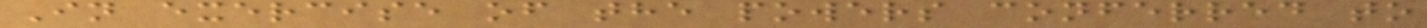In exercise of the powers conferred to
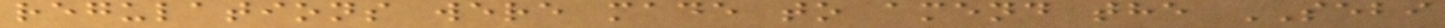regulations were made to amend the SEBI
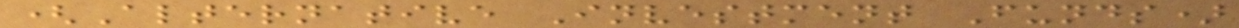(Alternative Investment Funds)
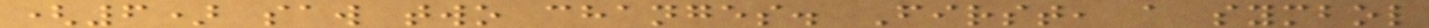(6) saw two changes. First, a symbol
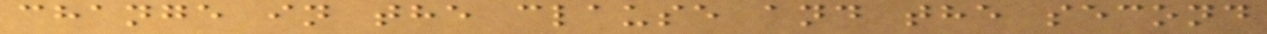change in the clause and the second
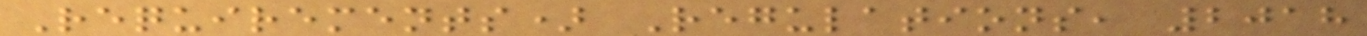Requirements) Regulations, 2018
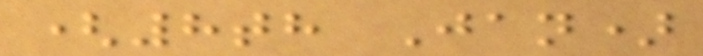(8th Jan)
